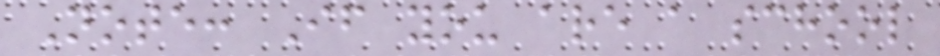Note: If you are a school
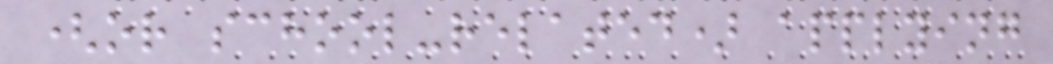(or school-related) applying
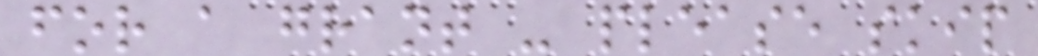for a grant - please skip
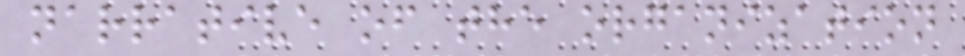narrative of the organization
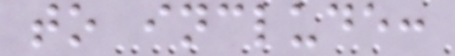to include:
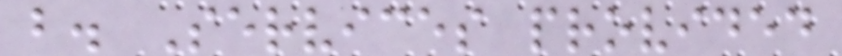b. Services provided
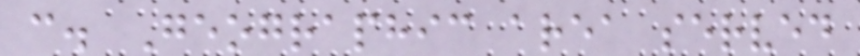c. Geographic area served
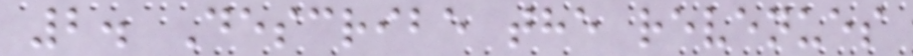2. Describe the revenues
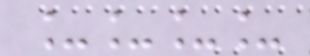____
